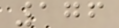176
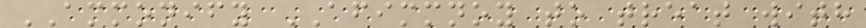AMMONIFY AFIMMNOY to treat with
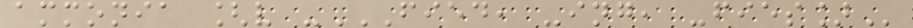ammonia [v -FIED, -ING, -FIES]
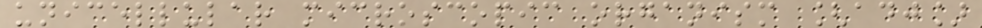unicellular microscopic organism [adj]
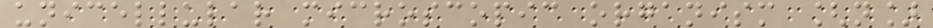unicellular microscopic organism [n]
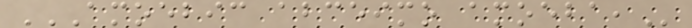AMOEBIC ABCEIMO AMOEBA,
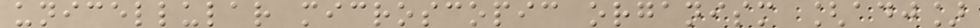unicellular microscopic organism [adj]
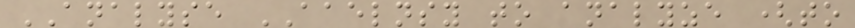ANALYSE AAELNSY to analyze (to
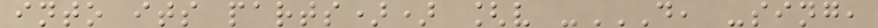into its parts)) [v -D, -SING,
